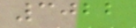3022
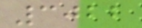3022
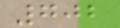702
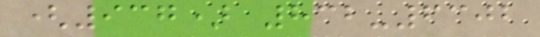(937) 832-6302
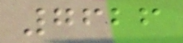7626
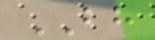BH
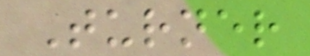Turner
